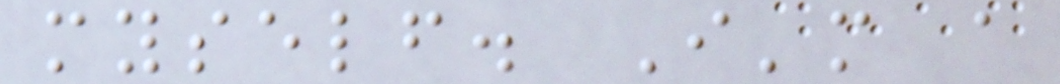myself. I'm a
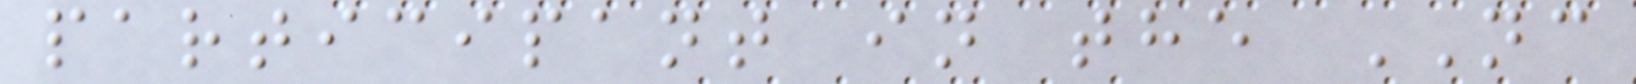participant in the NC
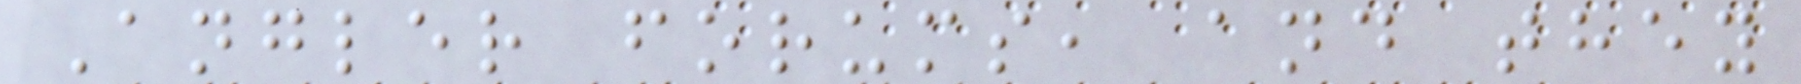Angler forums, and they
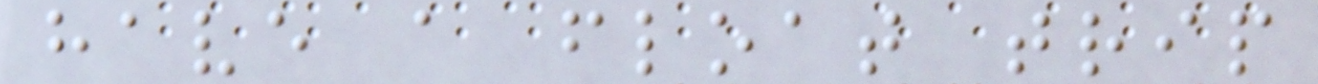have a float trip
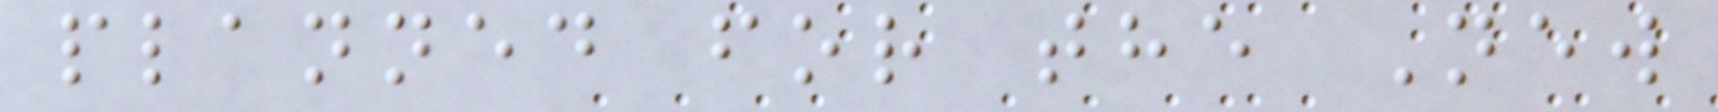planned for the New
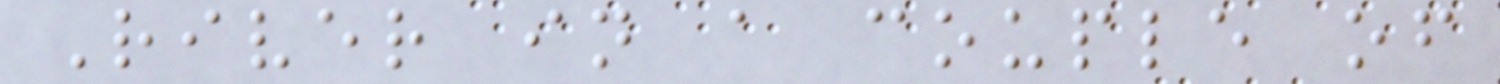River in a couple of
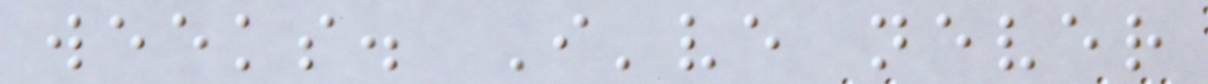weeks. I've never
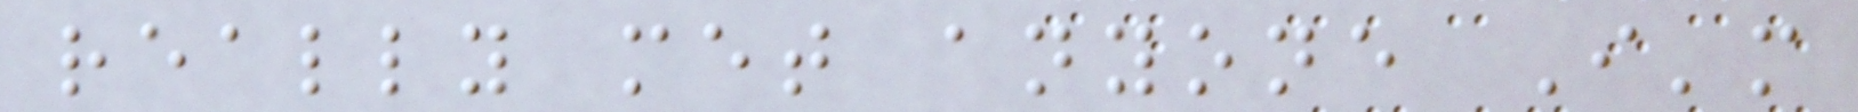really met anyone I'm
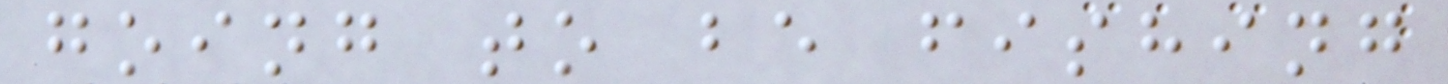going to be fishing
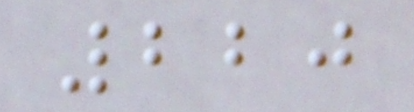220
